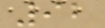92
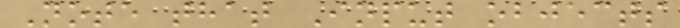Note that Input objects
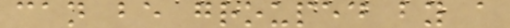can be grouped by a
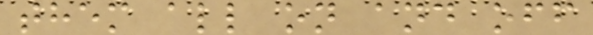them all on and off
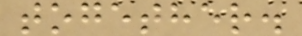together.
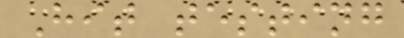Hit testing
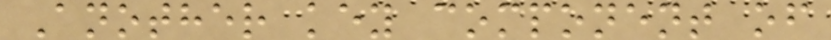Another key component of
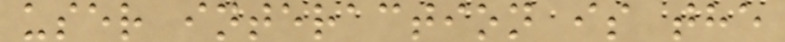user interaction is the
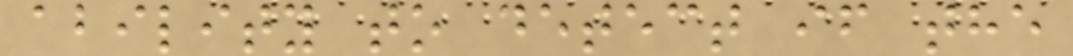ability to detect if the
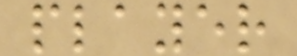player
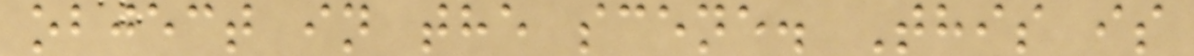object in the scene. This is
